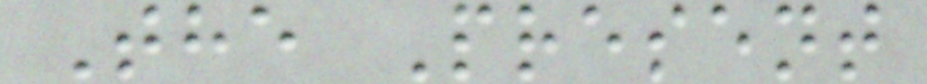The Present
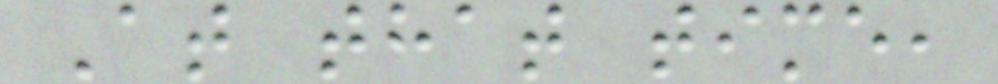At that time,
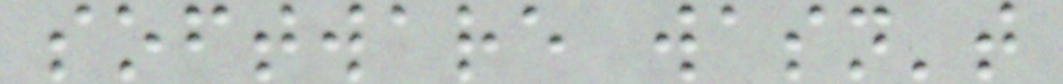software wasn't
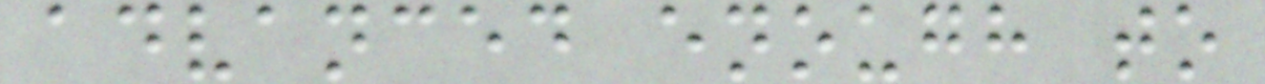advanced enough to
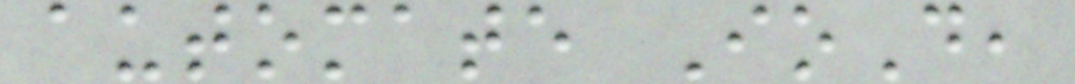automate IoD,
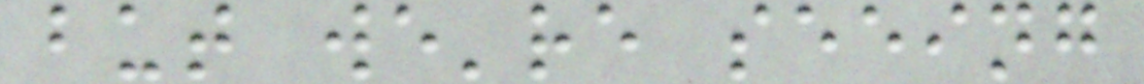but we're seeing
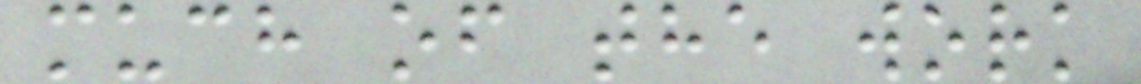much of the work
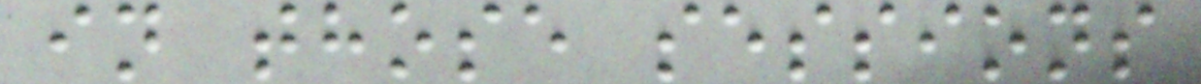in those sessions
